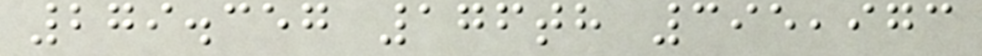279.357 176th 395,973
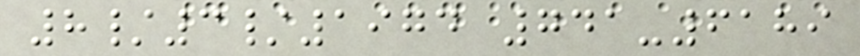8/3/1974 741-6189
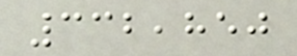332,850
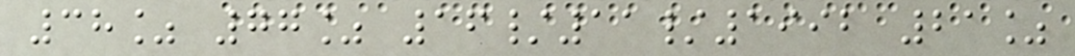38% 77% 16/11/1992 21%
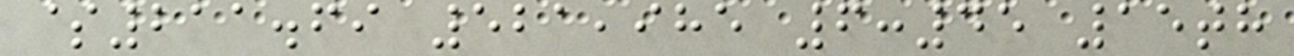$211.69 521,985 6:45 15th
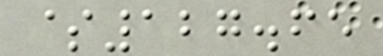$127.65
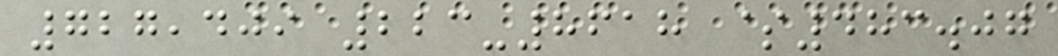727,409 223-8618 $483.07
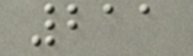211
